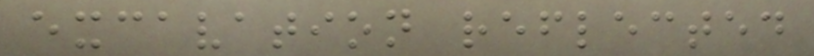excavation reflected
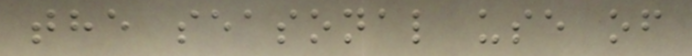the seasonal use of
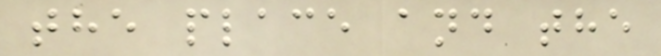the place and the
